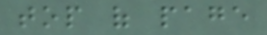top of page
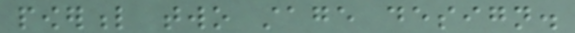powerful two stage design.
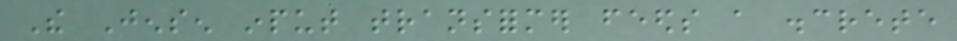The Jensen input transformer feeds a discrete
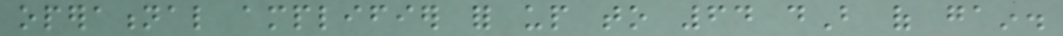operational amplifier for up to 64 dB of gain.
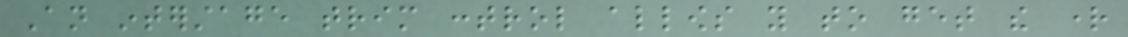An interstage trim control allows you to get the right
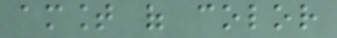amount of color
